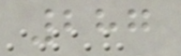287
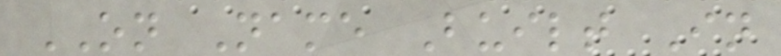ON Name Built In
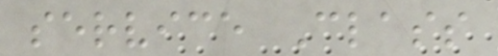service Class
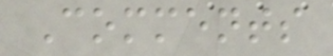Comments
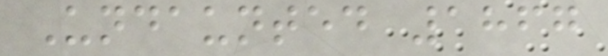Undaunted 1867
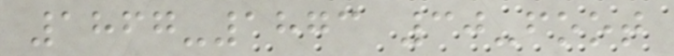1867-1873 30-foot
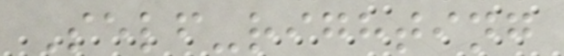Self-righting
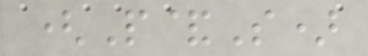(P&S)
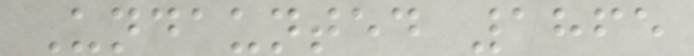Undaunted 1865
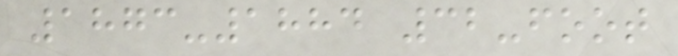1873-1884 32-foot
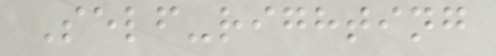Self-righting
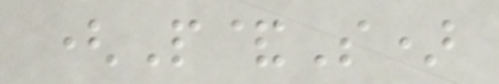(P&S)
